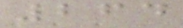264
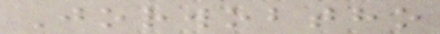Jorwobtho
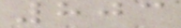803
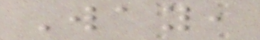Way,
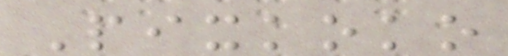Pixkoko
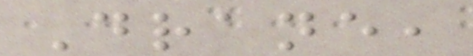Drane,
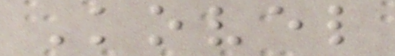Kovel
